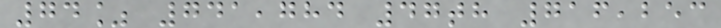74% 741,784 47th 716,253
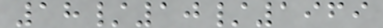18/10/1969
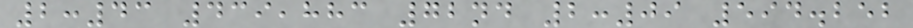2:43 439,883 72nd 2:09 594.252
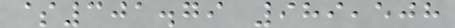$301.79 989,508
